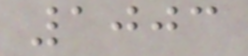1003
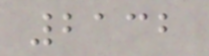2132
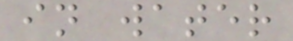in water
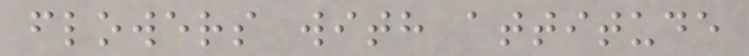flowers with attitude
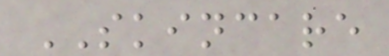SKINCARE
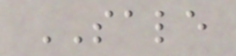SALE
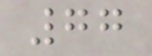77
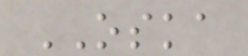OSKA
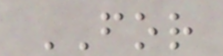FOR
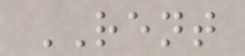RENT
